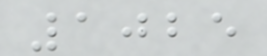1025
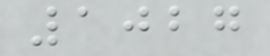1027
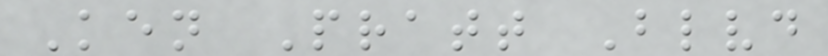Ken Pratt Blvd
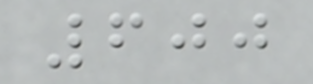600
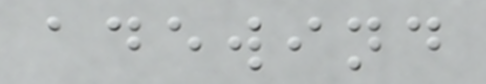adewind
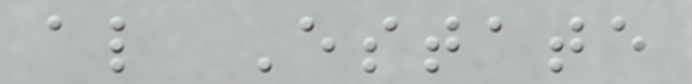al Estate
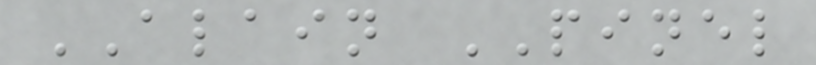ALAIN PINEL
